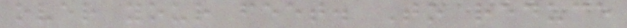over your feet. To reduce
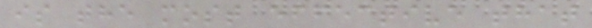is the most effective that
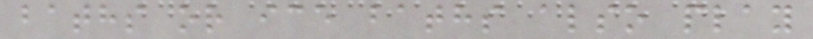baths or ice baths also play
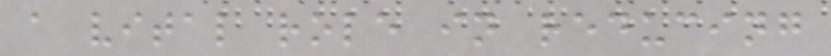a vital role in reducing
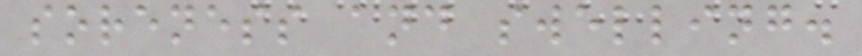soreness and swelling.
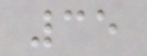35
